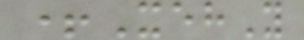+XehY
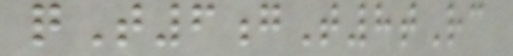qT6gT8tRc
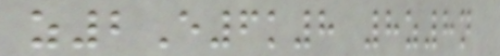z2E6k8 8z8n
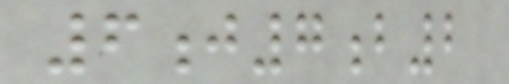6j7b2
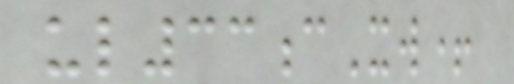ul33cXw+
